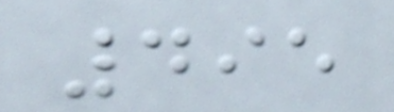495
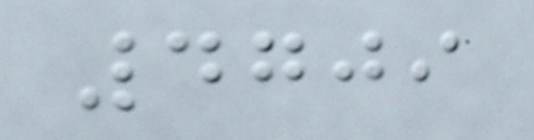4709
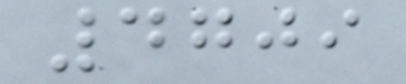4709
